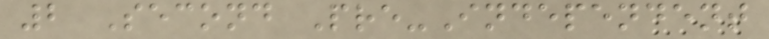2 Second Pre-Independent
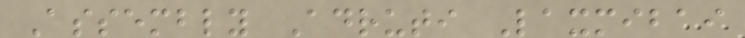Assembly Adruti Laxmibai
